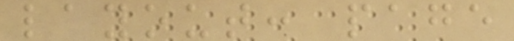layout: page
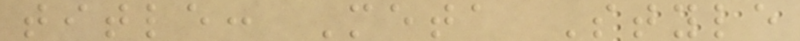title: Meta Style
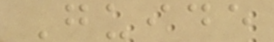Guide
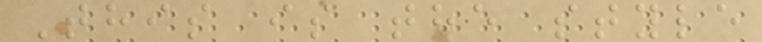This is the style
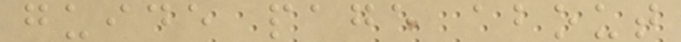guide page about
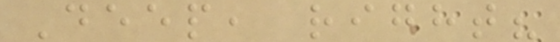Deep, right?
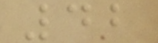42
